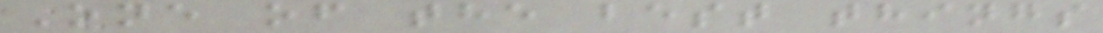One of the best things
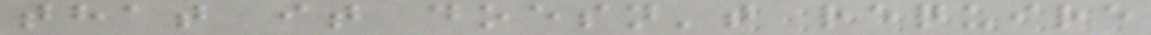that it doesn't require
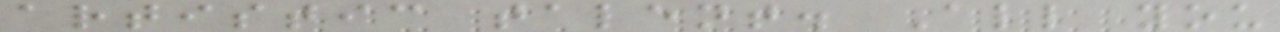artistic talent. All you
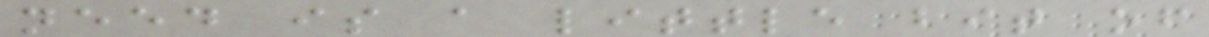need is a little bit of
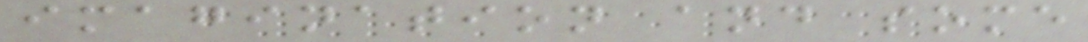imagination and some
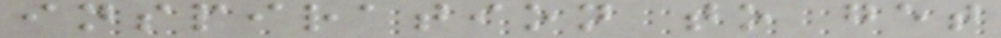inspiration to get
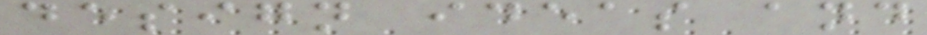design ideas and
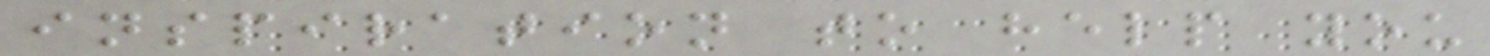inspiration to help you
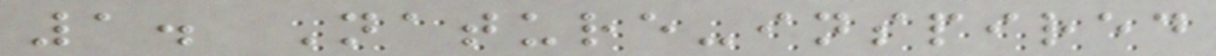1. Nature-inspired
